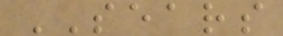SEARS
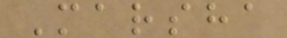Marsha
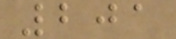201
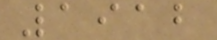1912
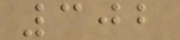302
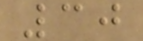30
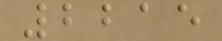2215
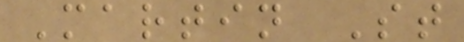Martin St
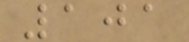101
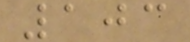103
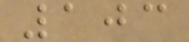103
